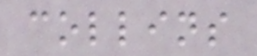collins
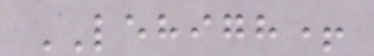LEHIGH+
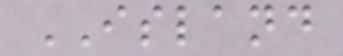ISLAND
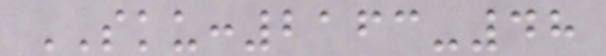SKU:2163-48
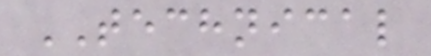TECHNICAL
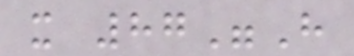x 87"H
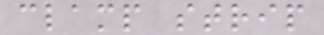clamp strip
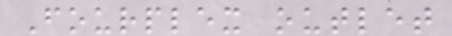Fourplex outlet
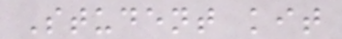Student kit
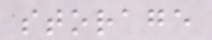storage
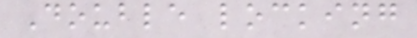Double locking
